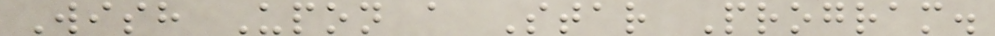Wish Upon a Star Program.
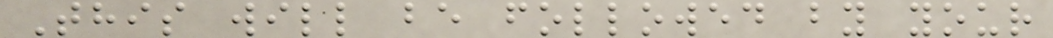This will be followed by your
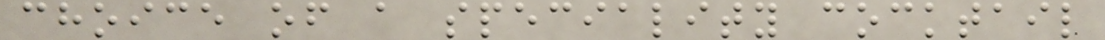choice of a speciality cocktail
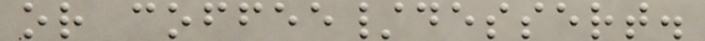or coffee/dessert.
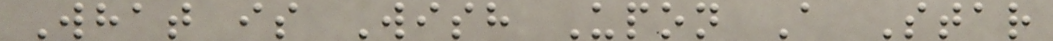What is Wish Upon A Star
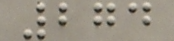274
